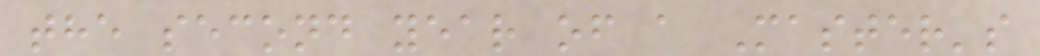the second year of a Master's
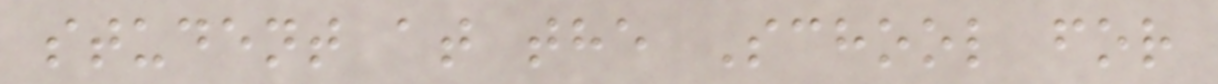student at the School for
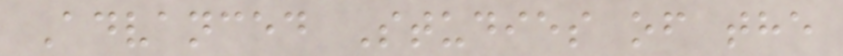Advanced Studies of the
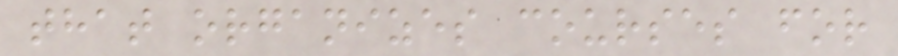that organizes courses for
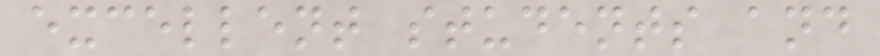excellent students and
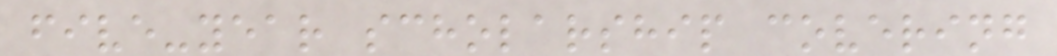five-year scholarship covering
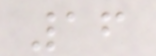16
